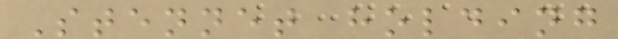Stennet holding
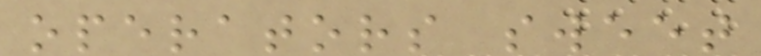operators sweet
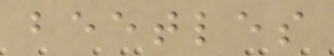beetles
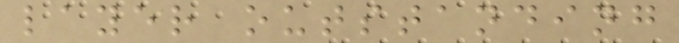layer outstanding
